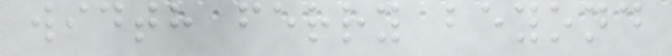width ferry beyond
